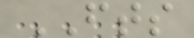FTS
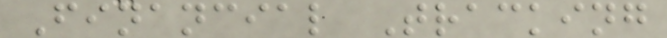Financial Tracking
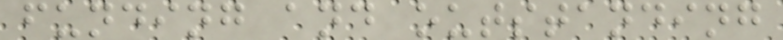funding and outstanding
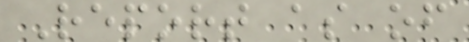Report as of
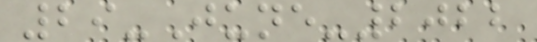29-June-2022
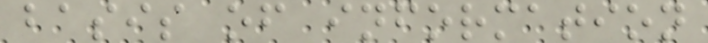basis of information
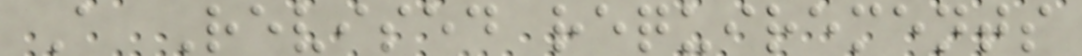A Revised requirements
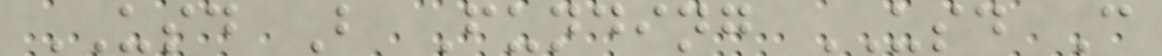USD B Funding USD C
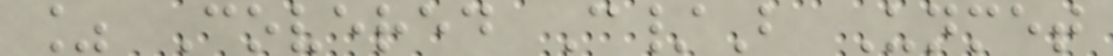% Covered C/B Unmet
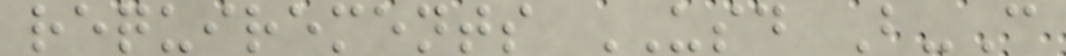requirements USD B-C
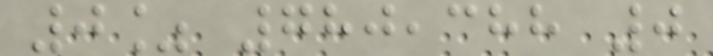0% 780,388 0
